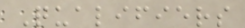Qualifiers
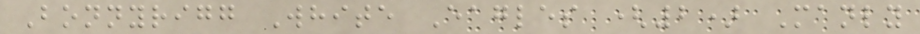Bonnyrigg White Eagles (2) Manly
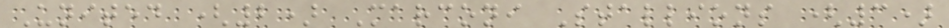United (2) Marconi Stallions (3)
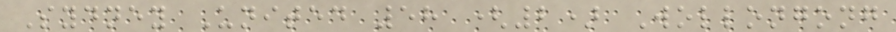Sydney United 58 (2) Wollongong
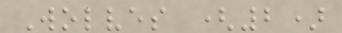Wolves (2)
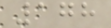178
